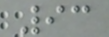93
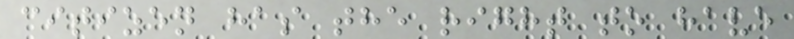citizen has the right to have
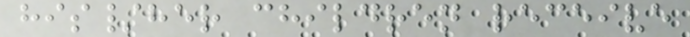his/her children receive
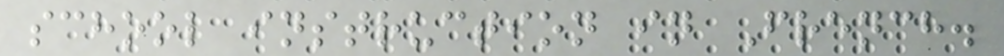school instruction in French.
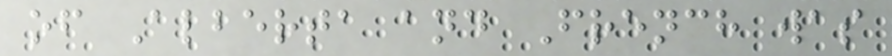of Alberta and French was
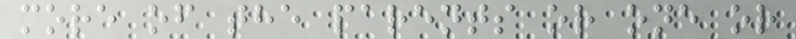more of the parents or one or
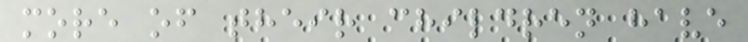more of their children have
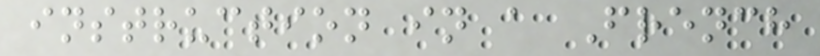instruction in a French
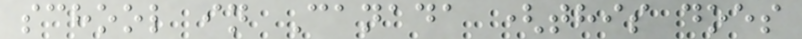school in Canada (this does
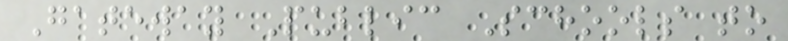Gateway Public Schools to
